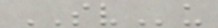SVu
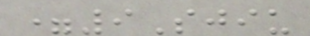=9Sjiu
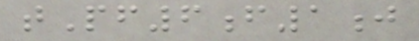tPf6f1j
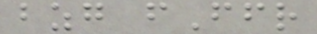bzg fFfr
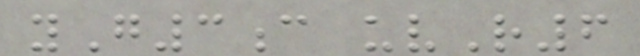yG3c uvR6
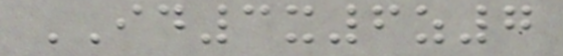ID3x6z7
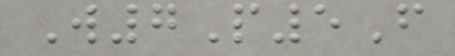W7P5F
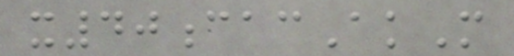x40cacAkM
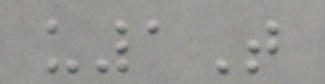u1T
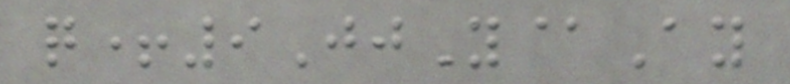q+9JjY@Ay
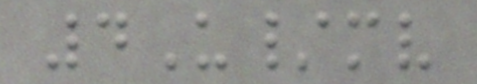4U/mv
